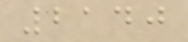2140
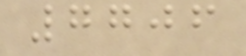7706
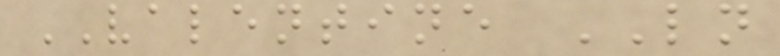VALENTINE LN
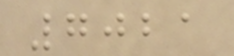7021
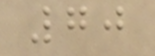70
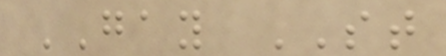GAY ST
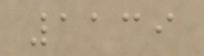1139
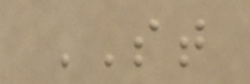ST
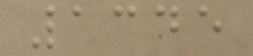1345
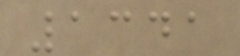1341
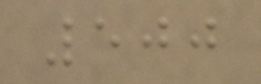500
